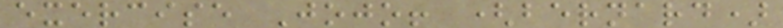exercise Jojo! (bernard)
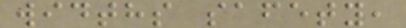widths safety,
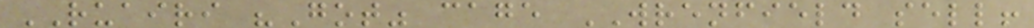RUAIRI "Got" cage WRENFIELD sell!
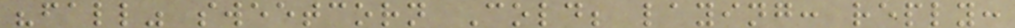"fall" sweetcorn Cold; laying: reply:
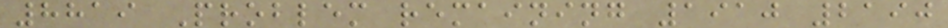8819 Problem remaining 1910 2190
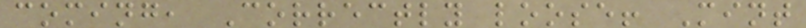coming, Correctly loose! Mint
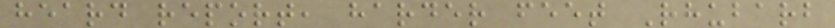heard report, harder feet Rhubarb
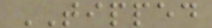TIPPED
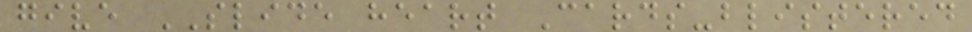give SLIDE heart Cards-blistered
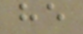he
